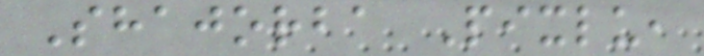Shajorba Pixlu,
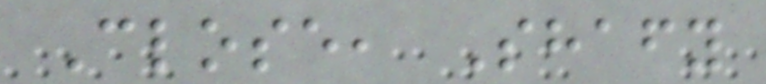Close, Shafy
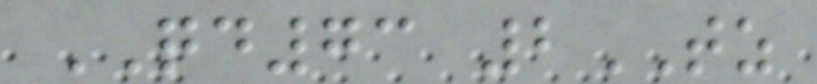QD73 2TZ
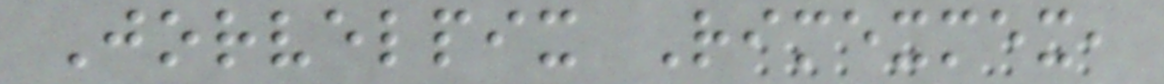Jorvelpix Rimexmex,
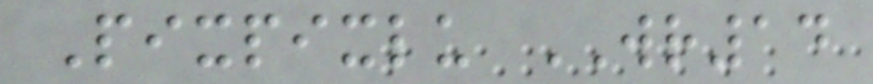Pixpixlu WR14
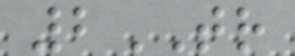2TR
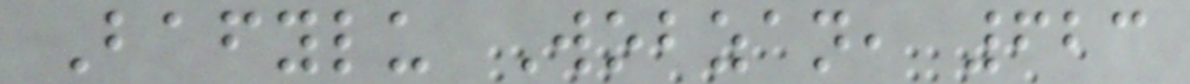Bafylu Wobzan, 623
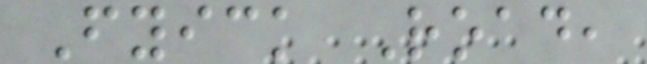Fyick Road,
